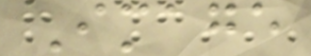Image
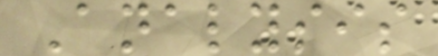Analysis
